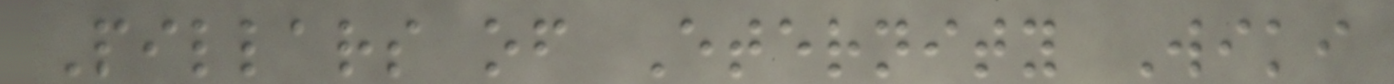Pillars of Eternity Wiki
